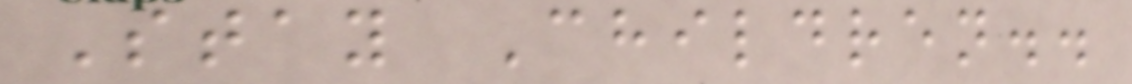Stay Children..
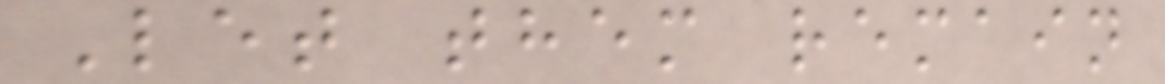Let them remain
